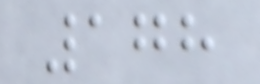178
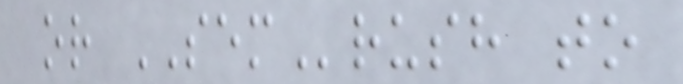or SEMrush to
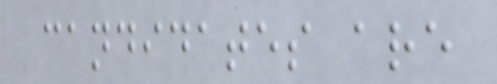candidates are
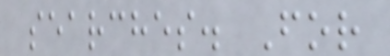searches. For
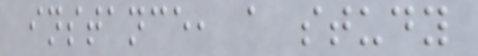instance, a study
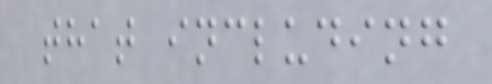that including
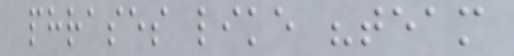phrases like "team
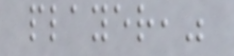player,"
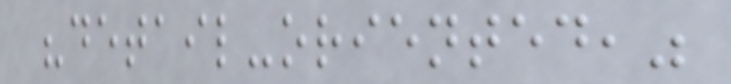"detail-oriented,"
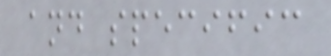and specific
